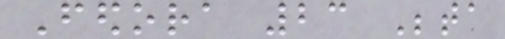Fedora 23 Beta
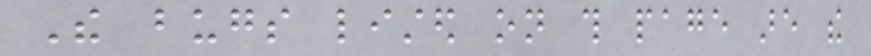The bugs listed on this page are the
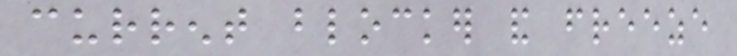current blocker and freeze
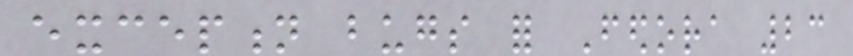exception bugs for Fedora 23
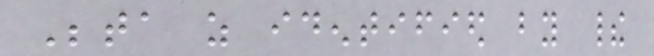Beta as identified by their
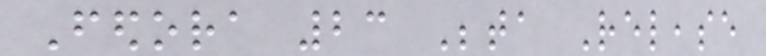Fedora 23 Beta Release
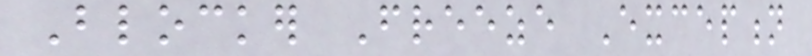Blocker Freeze Exception
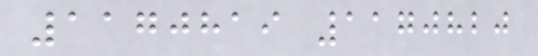1170819 1170820
